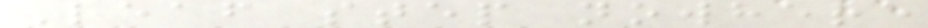Leaf step nowhere
